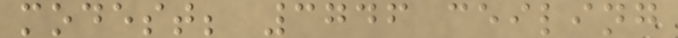modest; 3746 ceiling
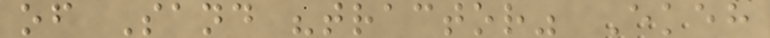of Sand "tractor" Ekeh
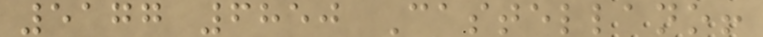5177 6850 Castellano!
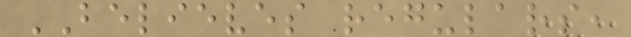BELIEVES regulars,
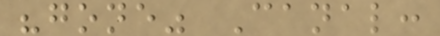"gone" Canal:
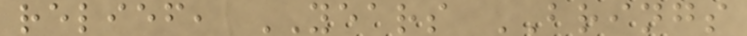relief, YEARS BRINGS
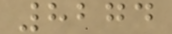8274
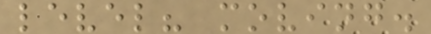level? moving.
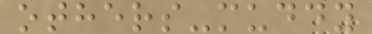others-muddy
